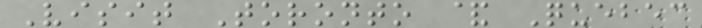Visit Toronto & Quebec
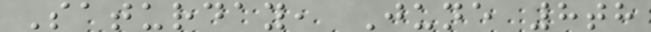Saturday, June 8th
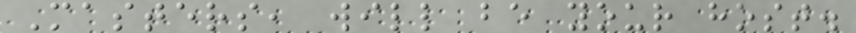Masters, will be your host.
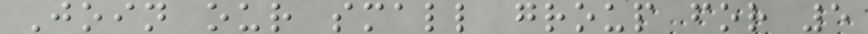Join our small group for 5
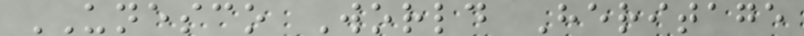UNESCO World Heritage
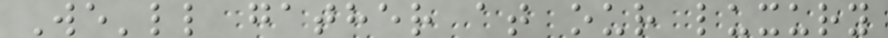We'll gather at our luxury
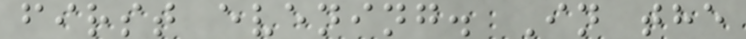first evening. In the
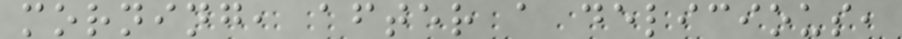morning, after a delicious,
